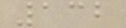132
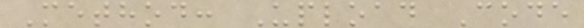Method: Upload Code
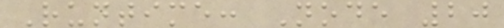Runtime: Node 20
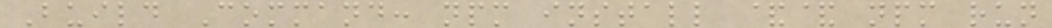Build Command: npm install && npm run
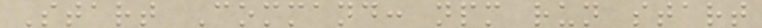Start Command: npm run start
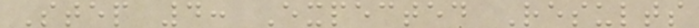Step 4: Expected Results
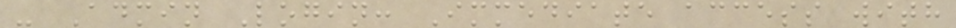- Admin Login: Immediate access with
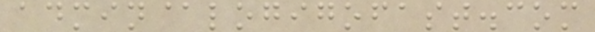admin@logigofast.com
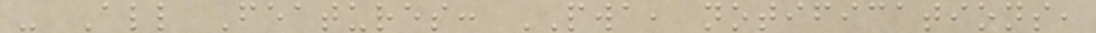- All Features: PWA, notifications,
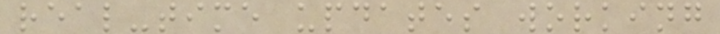real-time updates working
